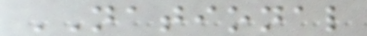NATIONAL
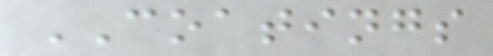COATINGS
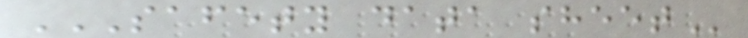SAFETY DATA SHEET
